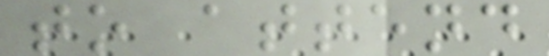to attend
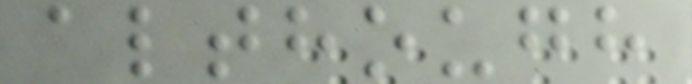although
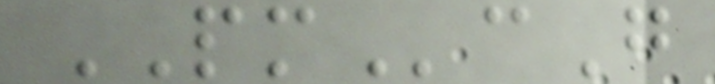PMcG
